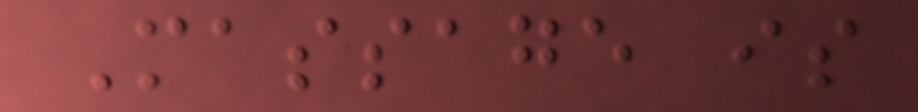Massage is
